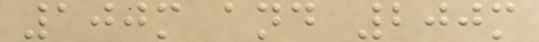100m and 200m
